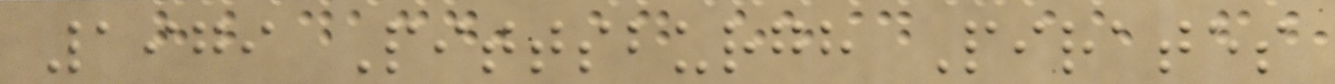1979 Pittsburgh Pirates
